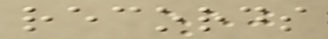records
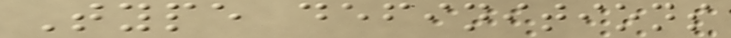Type definitions
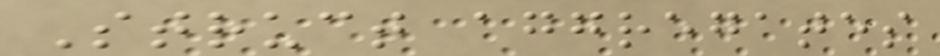Struct aggregates
